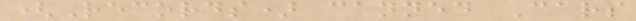(Records) canned Cars
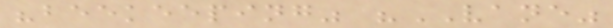"beekeeping" "VANE"
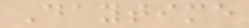Daytime
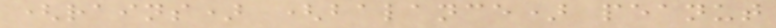(rains) (balance) peanut
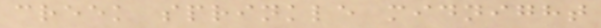creek sprinkle midnight
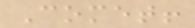Comet!
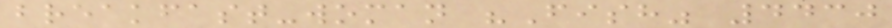breakfast-woman "Fish" 4430
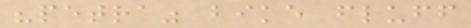"petra" bike fluff
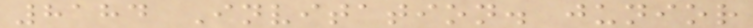8184 Invitation. junior
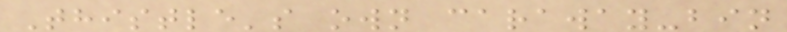Thistle's own caraway-bin
